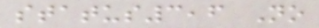status3,6 No
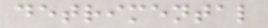detrimental
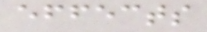effects
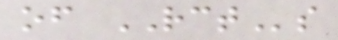of RCTs
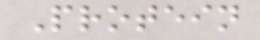Protein
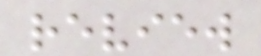review
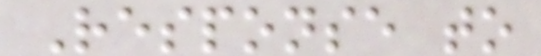Response to
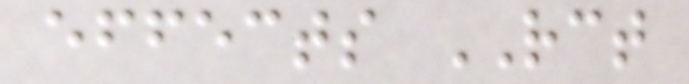effects RCT
